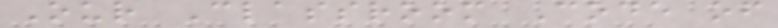Our Classroom Code of
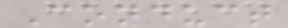Conduct
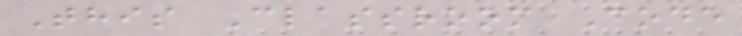This Classroom Code
